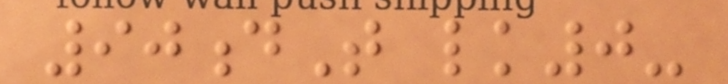90dT lk0-
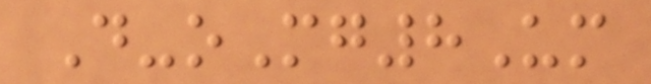D-oMg8Um
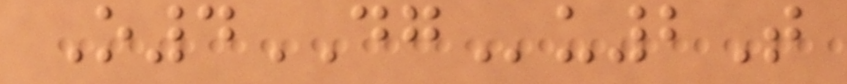O4DGu2T
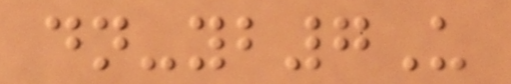dn-yb7U
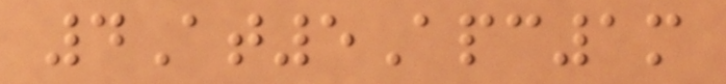4At5Apc1m
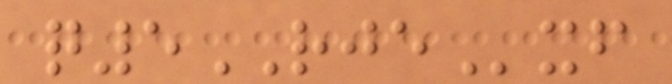q5RJExf
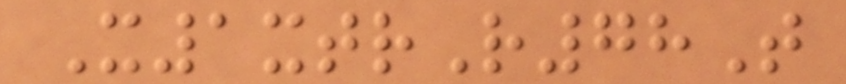X1xtrR78T
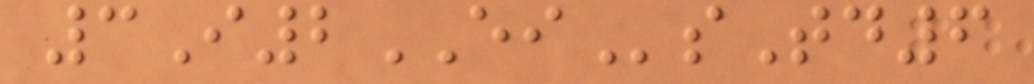3I2EIsTd6
